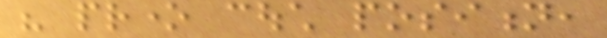his prone couch position,
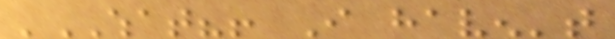'WHAT?! I haven't
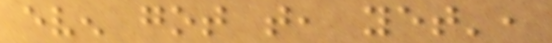even got that, yet',
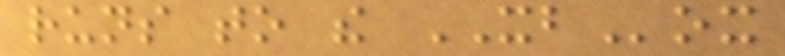runs to the XBox
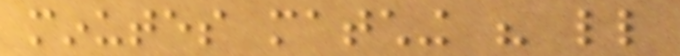minutes matching his little
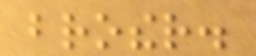brother.
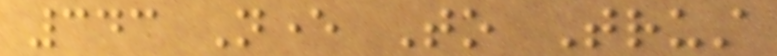343 Never To Trust
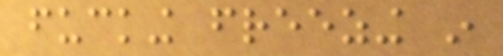fucking freezing in
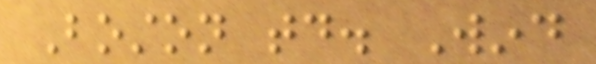Boston today. Wind
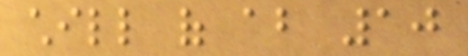chill of about 10
